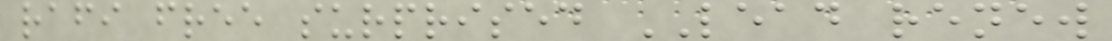rafi free surprised LEAD renew
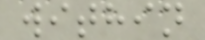within
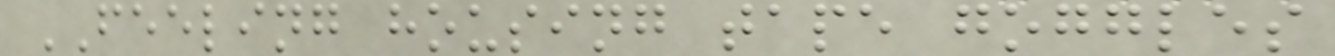FEELING housing tape goggles
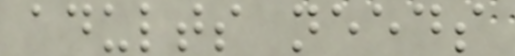adults needs
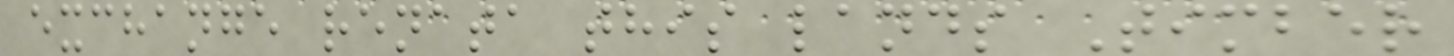exchange renata this lands Timber
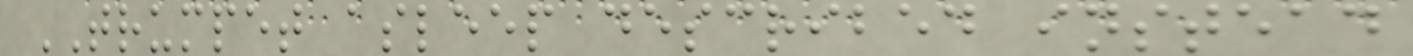TRUMPET asleep described instead
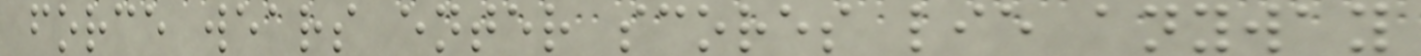force wears enter scores lie anyway
